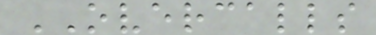OVERCALLS
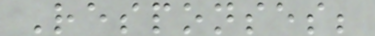Responses;
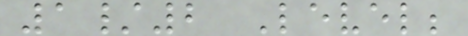1/2 Level;
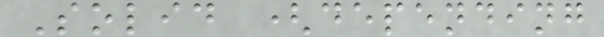Solid (depending
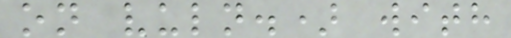on vuln.) with
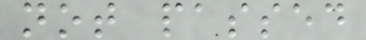not passed
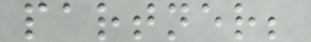partner;
